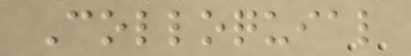Colloquial
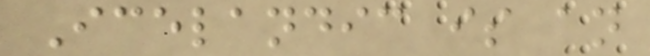Icelandic is an
